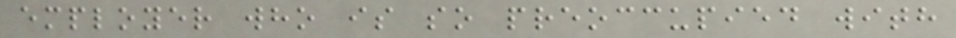employer who is so preoccupied with
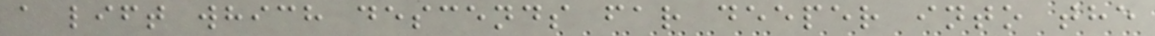a lift which descends far deeper into the
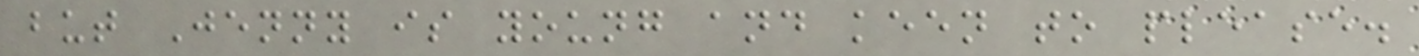but Jenny is young and keen to please.
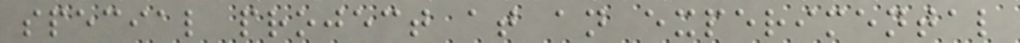special project at an experimental
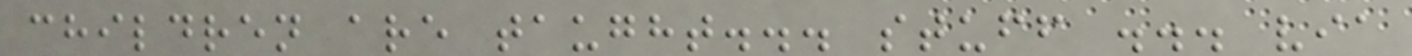children are taught... stuff ... via
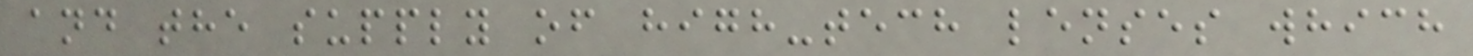and the supply of high-tech lenses which
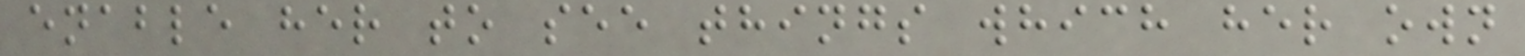enable her to see things which her own
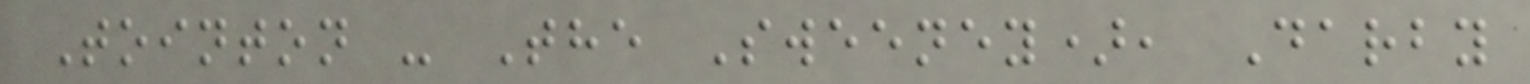Tointon - The Sweeney), Darby
